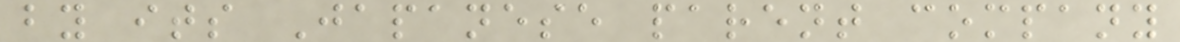by its Japanese parent company
